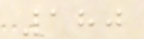180
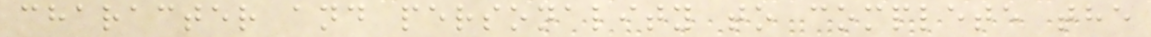character and personality to complete the
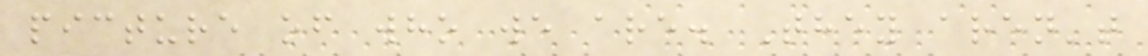picture of who we are. They aren't
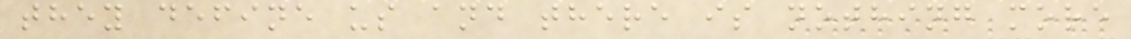they define us and there is nothing more
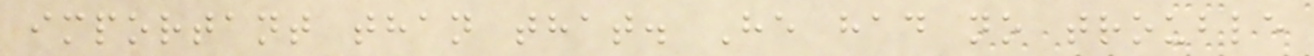important than that. He had no trouble
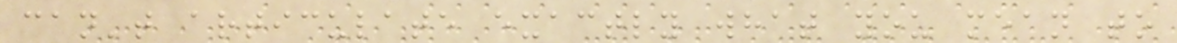can't articulate exactly what you mean to
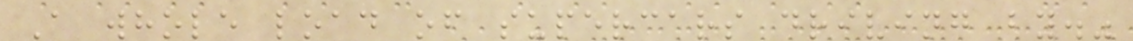A whole load of supercars driving by."
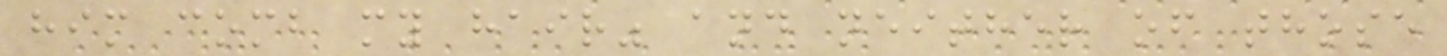him comb my hair" and neither of those
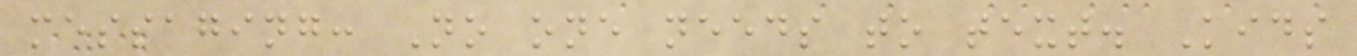messaging: No one needs to text. Kids
